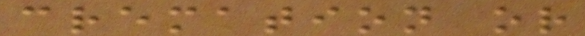cremation or
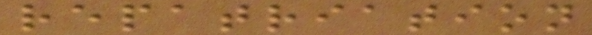repatriation
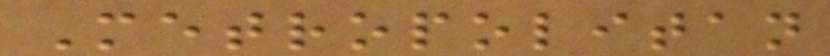Metropolitan
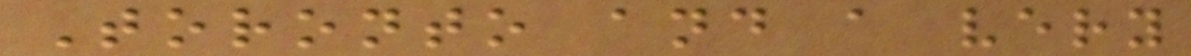Toronto and a very
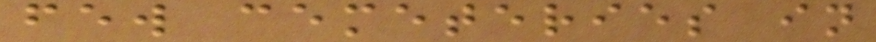few cemeteries in
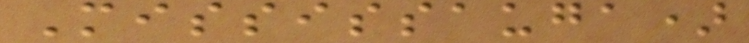Mississauga)
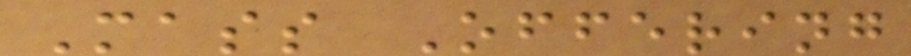Mass Offering
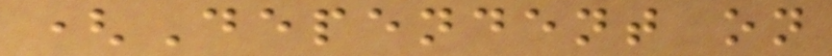(Dependent on
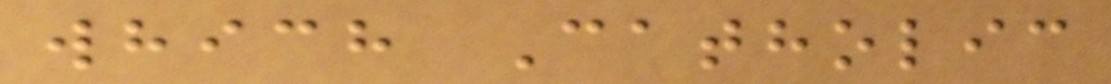which Catholic
